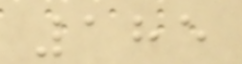185
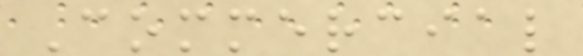Commercial
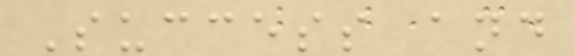Success and
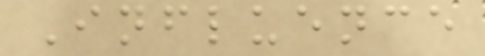Influence
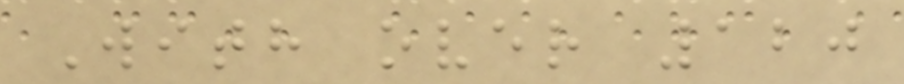With over 120
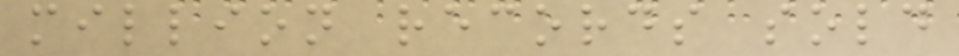million records sold
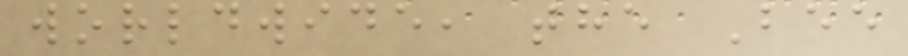worldwide, the Bee
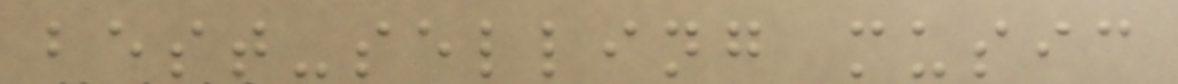best-selling music
